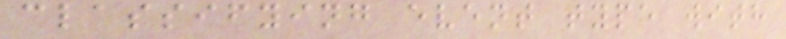classifying event type with
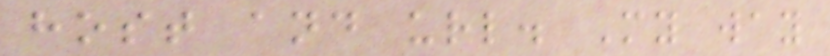host and url. My way
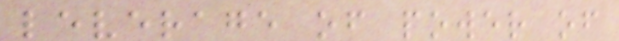leverage of power of
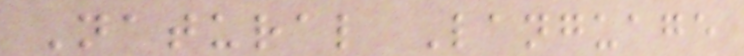Natural Language
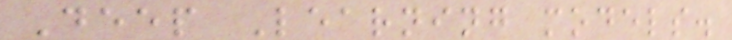Deep Learning models.
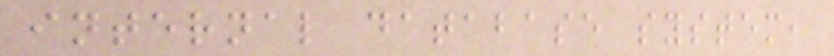internal database system,
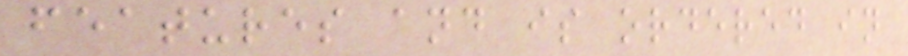features and is ordered in
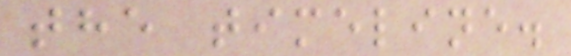the timeline.
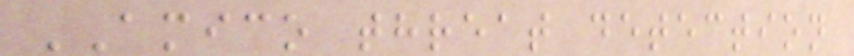AMICO threat detection
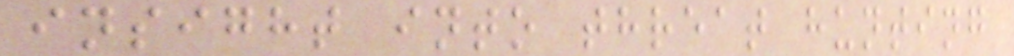insight into threat hunting
